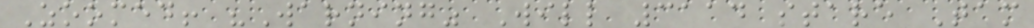Zoomed! "Warning" Will 3114 stare Tam
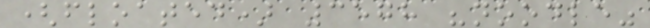(floated) 3578 "noodle"
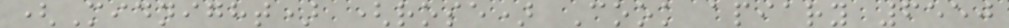(Midnight) (rose) Cook apiary 6550
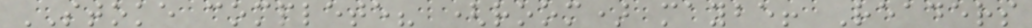STOKE complete? (room) maybe! Readers
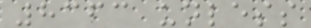8363 unless
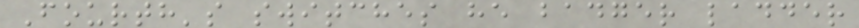Fourth's switches he badger ladder
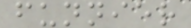funnier
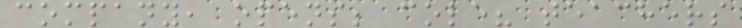company, opens; cole? teachers
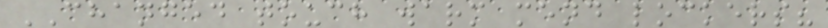CHANGED touch warm mend lockers?
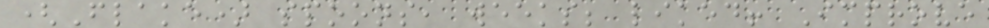(Flake) spoons, weeks; liked! Improve
